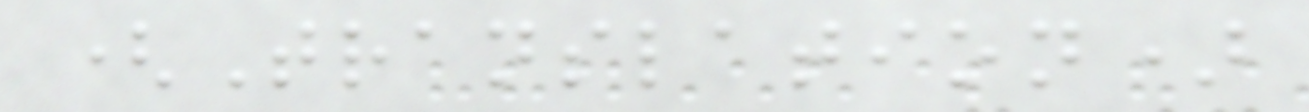(Translation)
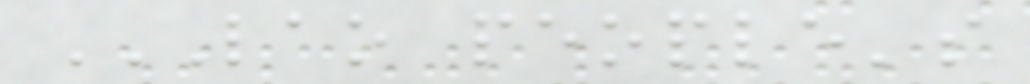LAO PEOPLE'S
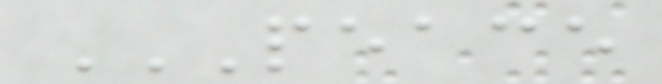PEACE
